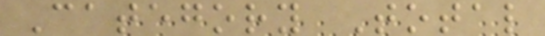Category Total
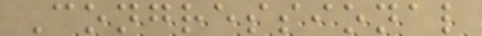Congressional
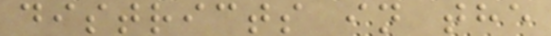districts in the
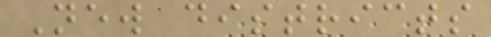New districts
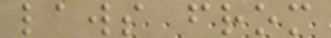laws from
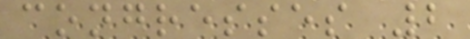congresses 2
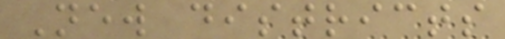New districts
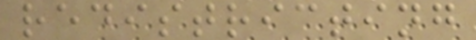redistricting
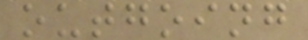outgoing
